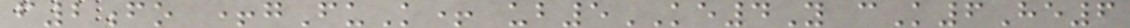f2fo +gFuK+ ub5KE4Y cK6He6
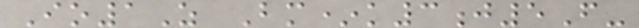Io1Z Bm*k3j5F-
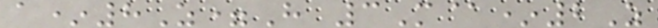a*8Z=H 3M@*2Z
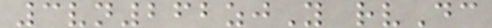3vn262zjY rvDc
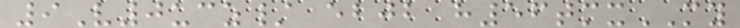9V0ucz/ ebjb h56tmxMY
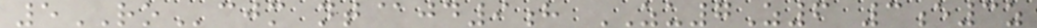5ROcjm nt@jd9h ZU7Z6 3e3z
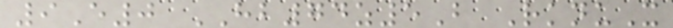9E0 HB74z5B RknuX
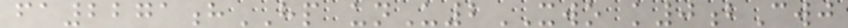fa2271hHP unU2XWO k0bCwj
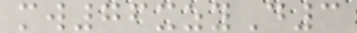mw76xzyD3
